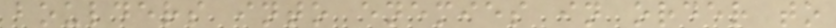boulders into enemies in order to
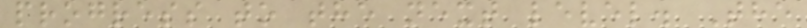progress to the next level. The
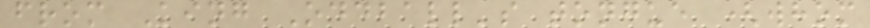from King Oddball's tongue (whom
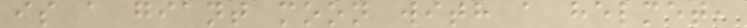is a giant moon with a helmet,
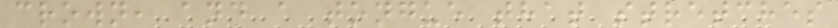crown, and a tongue that stretches
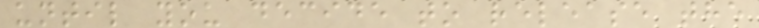until you decide to release the
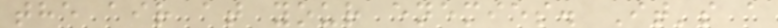the air at your enemies. It's a
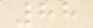88
